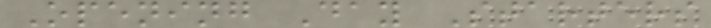Opening Day Starters
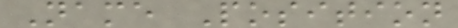Name Position
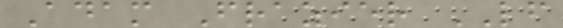Adam Frazier LF
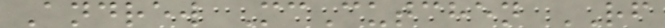Andrew McCutchen RF
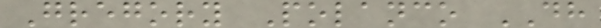Gregory Polanco DH
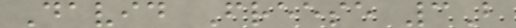David Freese 3B
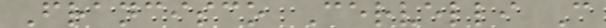Francisco Cervelli C
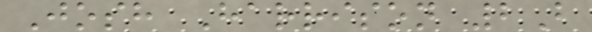Josh Harrison 2B
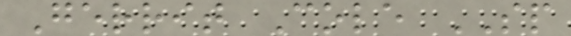Gerrit Cole SP
